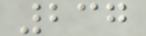237
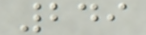249
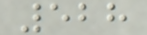528
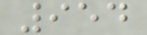954
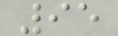95
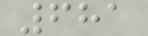681
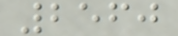2560
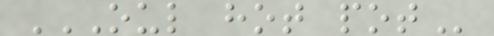OUL HOT POT
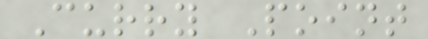Curry Point
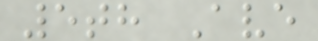5th Ave
